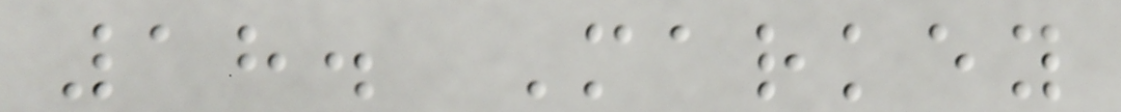18. Markey
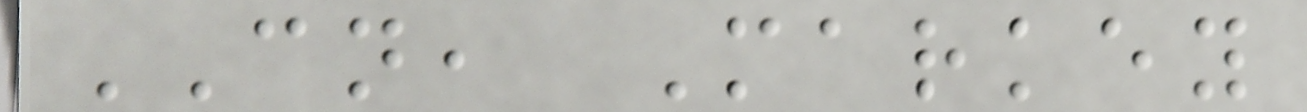CN, Markey
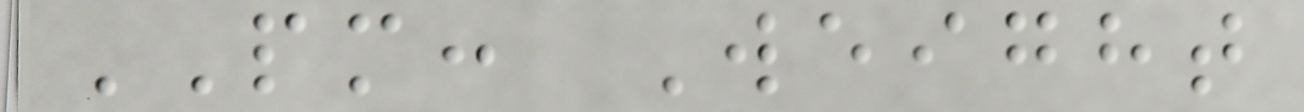PM: Weight
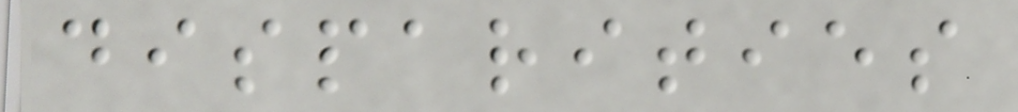disparities
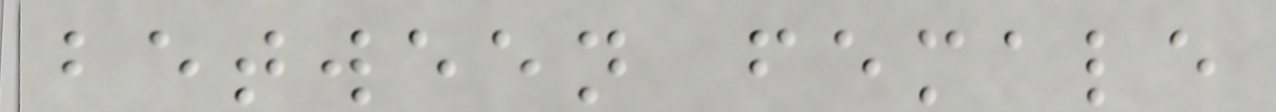between female
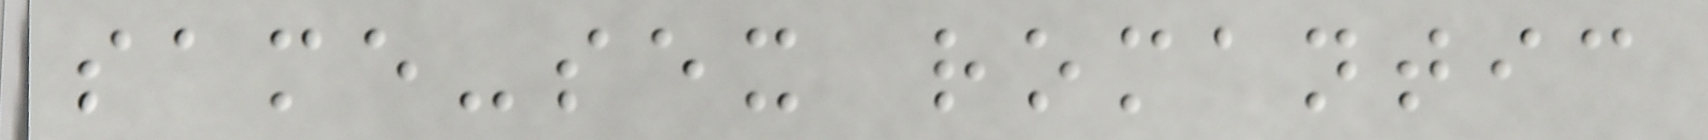same-sex romantic
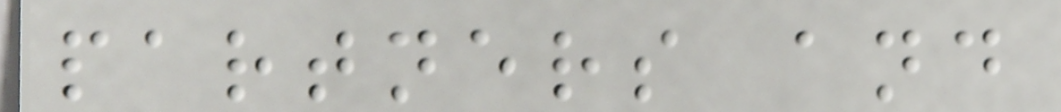partners and
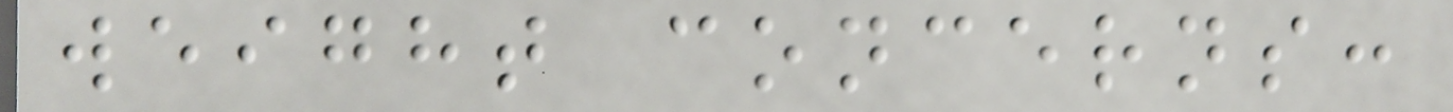weight concerns:
